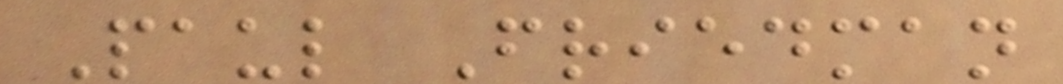Paul Friedman
